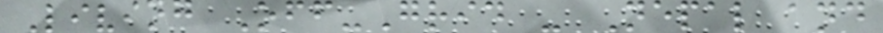Living Off-Grid - Nepal and
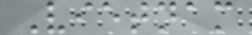Vietnam
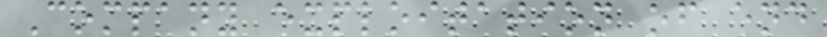Company exploitation of end
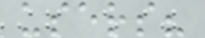users?
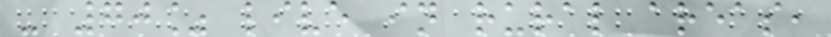- 70% live in rural areas,
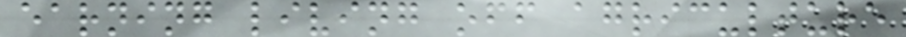earning living off agriculture
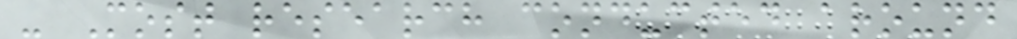- Most research conducted around
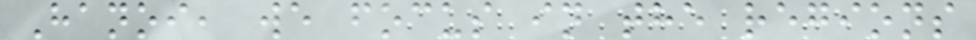Hanoi, we focus in the regions
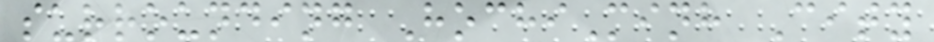surrounding HochiMinh City
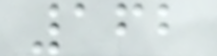162
